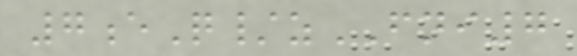7eQ/zFNI7
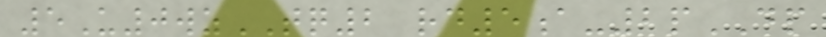5U0wzTQ2 rd5a-2pDP
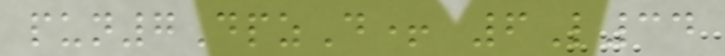pun7DpzD+ 6L34
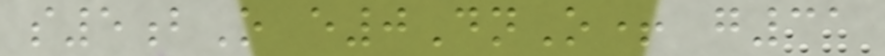s5bO e0DnO+ g31
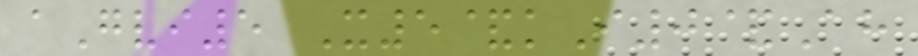aGvi5 X5&kI0&Ah
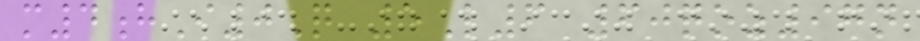m4hI0Q 5L6 60qoz97n
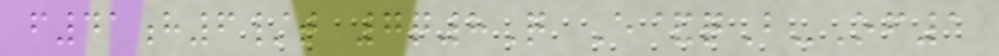f41h6/t 7q8Q E&qB-Of1
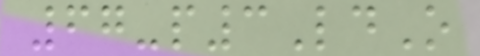67-p3LdO
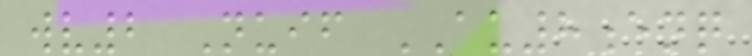wv2 Nuif AU8enq
